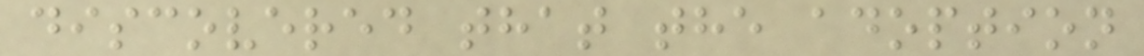discovered that the adoption
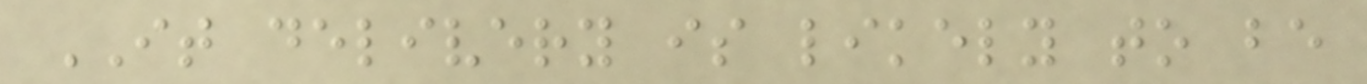IT delivery is likely to be
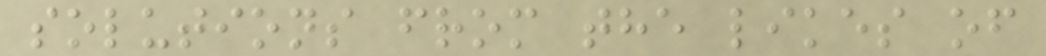solutions from the likes of
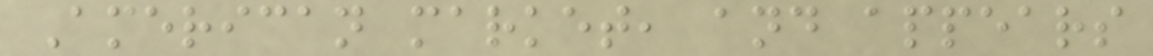American market, and appears
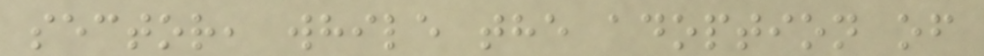sector, while the adoption of
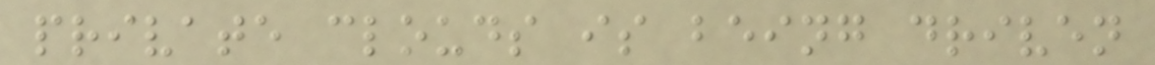private clouds is being driven
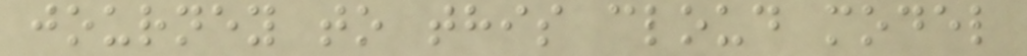journey to this cloud model
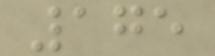175
